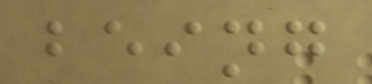being
